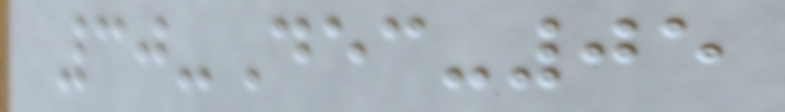30-Dec-05
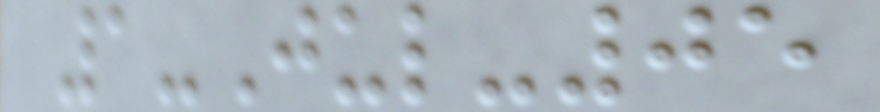1-Jul-05
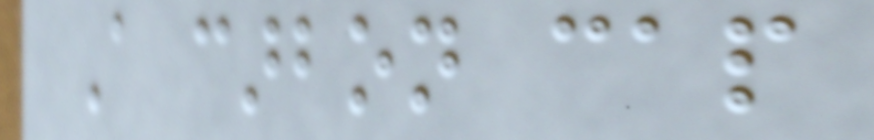A carbon cap
